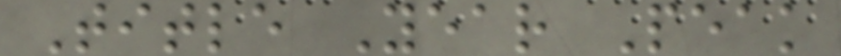Title Year Peak
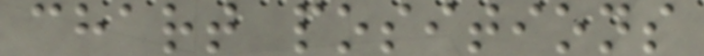chart positions
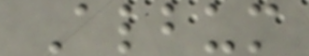Album
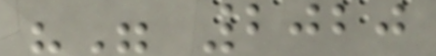"" 2020
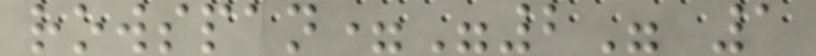rowspan="2" 1
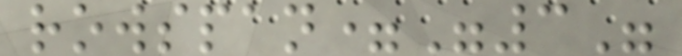rowspan="3"
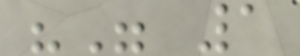"" 1
